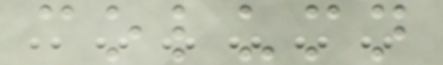column
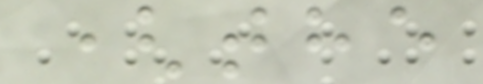(the
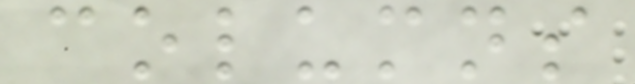columns
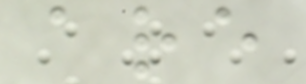are
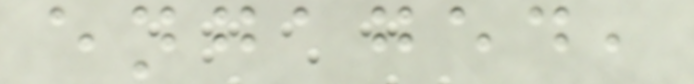engaged,
